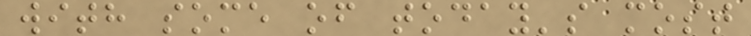with some of today's most
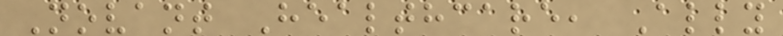Novant Healthcare, Ally
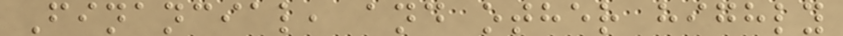Financial, and other highly
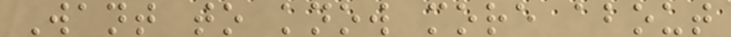Want to know more about
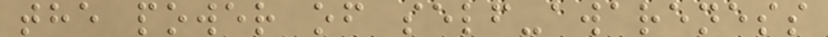the power of self-awareness
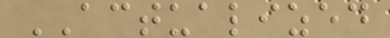ACTUALIZED
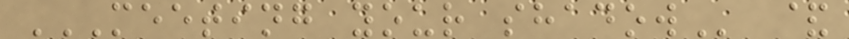MEETING YOUR SHADOW &
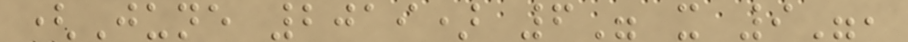(June 2019) 6" x 9",
